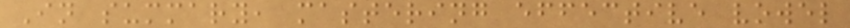In summary, mastering effective vowel
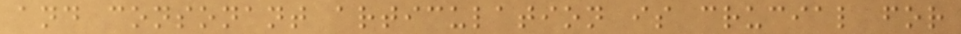and consonant articulation is crucial for
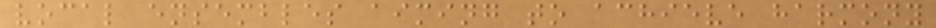vocal ensembles aiming to achieve harmony
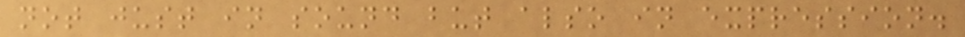not just in sound but also in expression.
